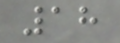18
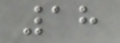18
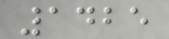1425
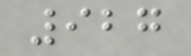927
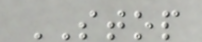STOP
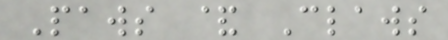Paws & Claws
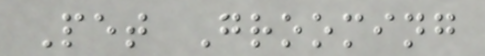Pet Grooming
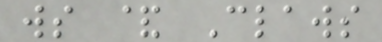ws & Claws
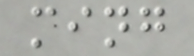ming
